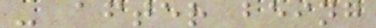- after being
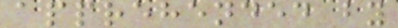apprehended by
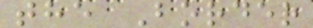the Border
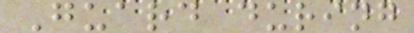Guard during
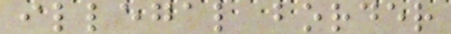illegal border
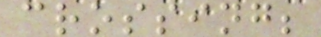crossing;
